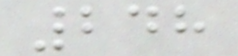248
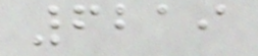6219
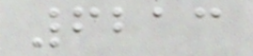6213
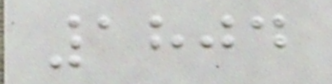1804
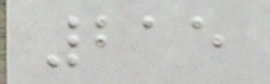215
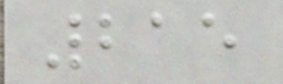215
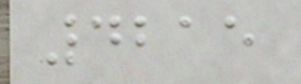4215
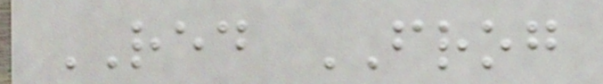RED FROG
